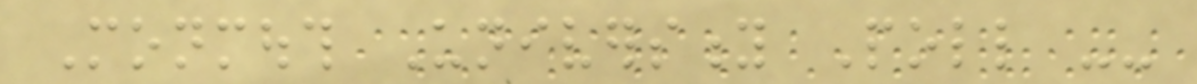Monmouth University Poll --
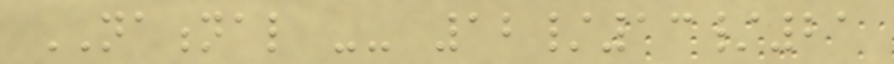NATIONAL -- 12/13/21
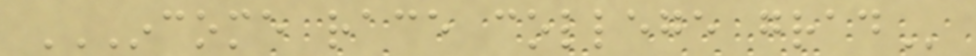INCOME RACE COLLEGE GRAD
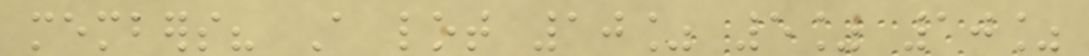members? A lot 10% 5% 10%
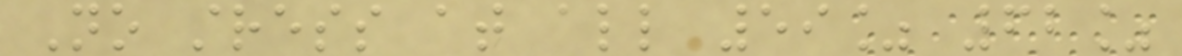No stress at all 59% 62%
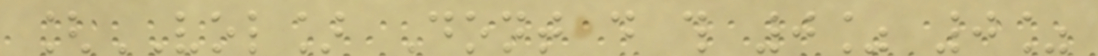[VOL] Dont do this 0% 0%
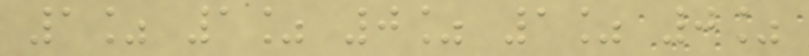1% 1% 0% 1% 0%
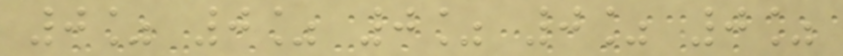0% 0% 0% 0% 0%
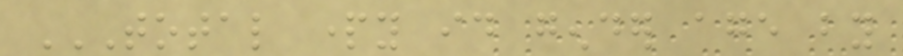TOTAL PARTY ID GENDER AGE BY
